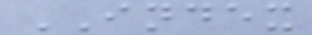INDEX
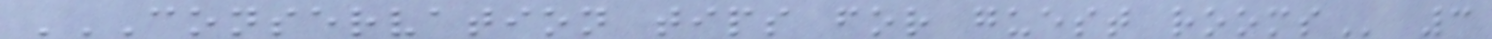CONSERVATION TIPS FOR GUEST ROOMS 3
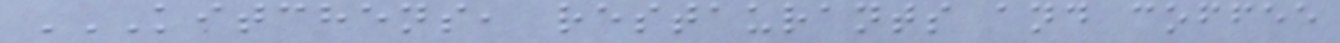KITCHENS, RESTAURANTS AND COFFEE
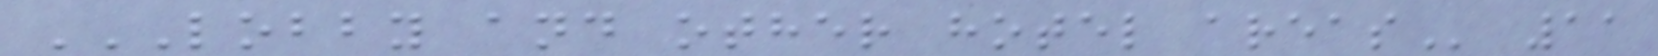LOBBY AND OTHER HOTEL AREAS 11
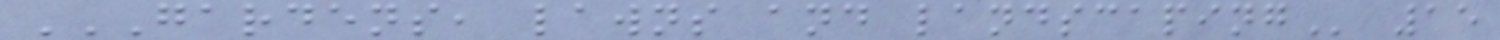GARDENS, LAWNS AND LANDSCAPING 15
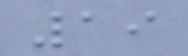19
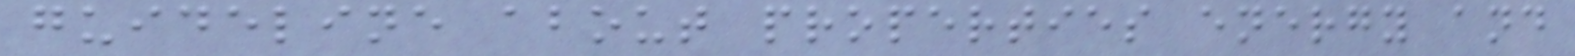guideline about properties energy and
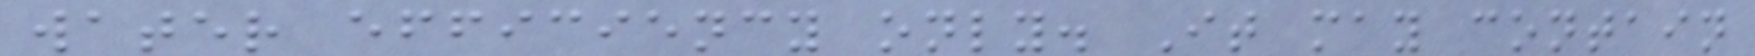water efficiency only. It may contain
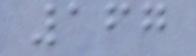167
